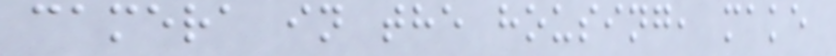camera in the housing, make
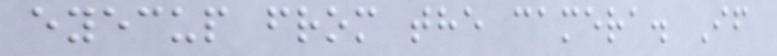eyecup from the camera. If
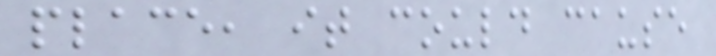place, it could cause
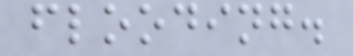flooding.
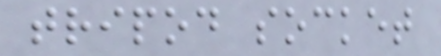tripod socket
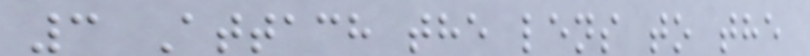3 Attach the lens to the
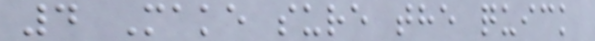4 Make sure the quick
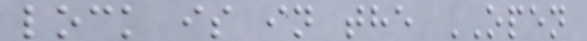lock is in the OPEN
